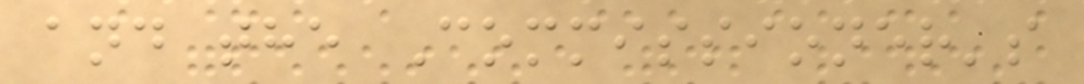and the Commissioner's
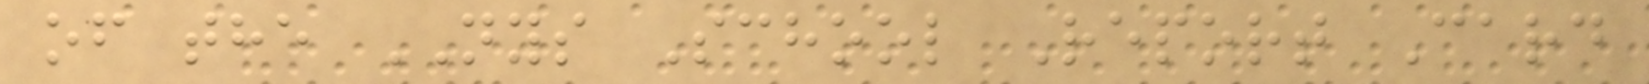of the NYS School Report Card
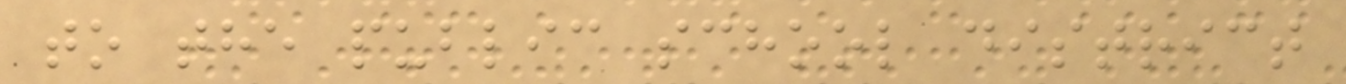to the public school district
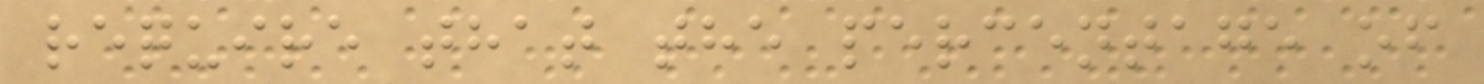require that the percentage of
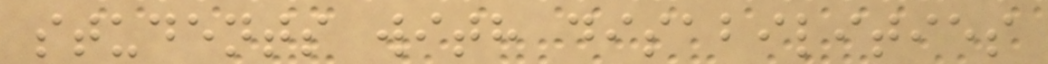students with disabilities
